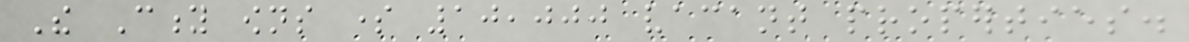The City owns some 10,000 vacant properties.
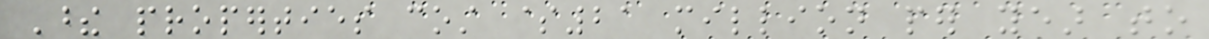These properties cost $21 million per year to
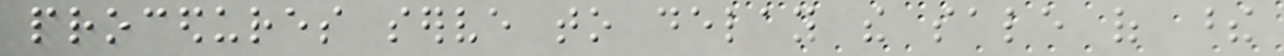procedures serve to delay the sale of these
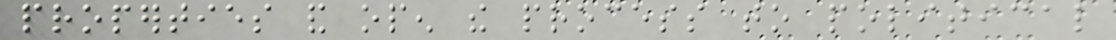properties and open the process to political
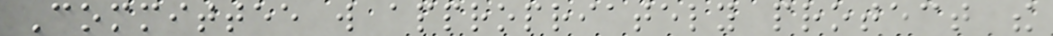Committee will appropriately protect the
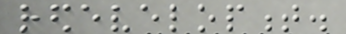redevelopment.
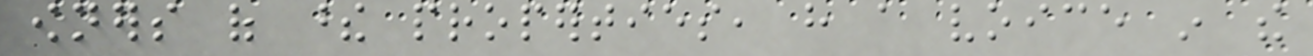owners of these properties, have a voice in the
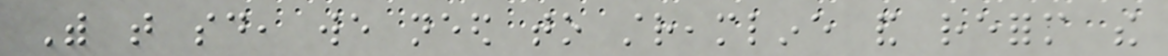With that said, we need to streamline and reform the
